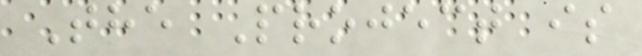The Project is
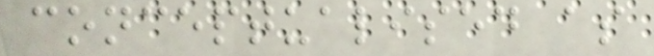conceptualised as
